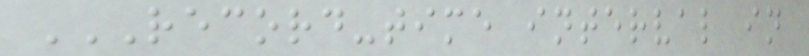RECORD-TIME INTERVAL IN
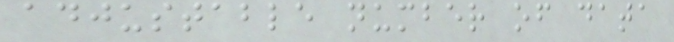adjustable number of data
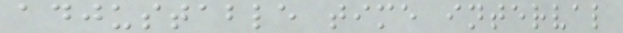adjustable time interval
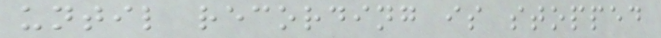until recording is stopped
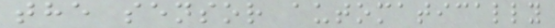the sensor automatically
